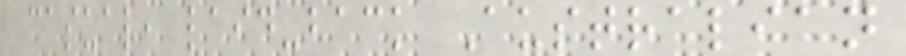casual, laid-back Australian
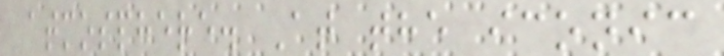atmosphere. At the iconic
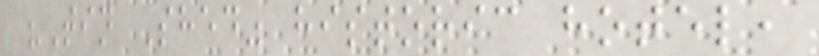"Tin Shed" historic hotel,
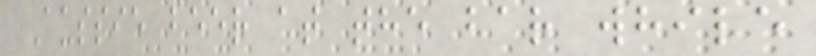Aussie beer at the bar while
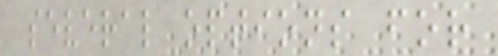several options for
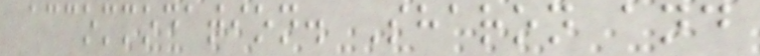accommodation. Sharon and
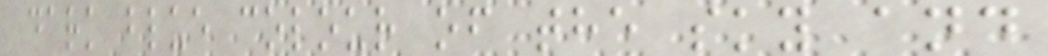dark blue colour of the sky and
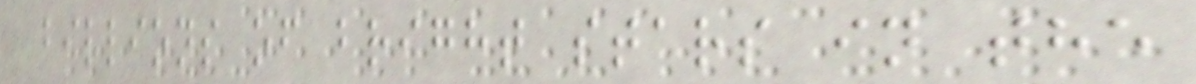billions of bright stars in the
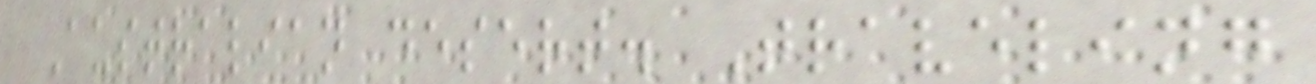Australian desert. Traveling
